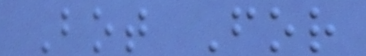Bot For
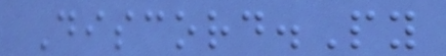Discord.Py
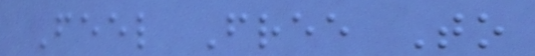Feel Free To
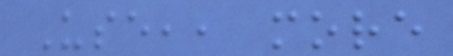Use,, more
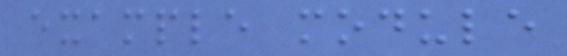example module
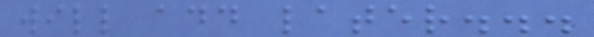will add later...
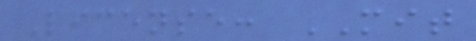License: MIT
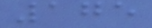175
